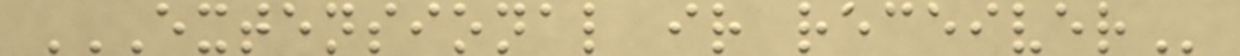EXTENSIONAL IR RECEIVER
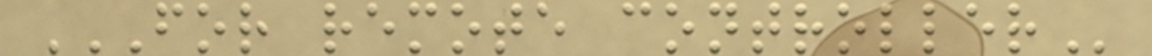FOR REMOTE CONTROLLER
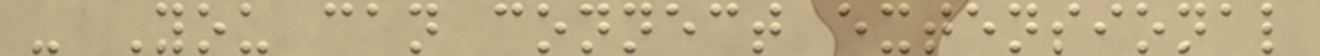- You can connect extensional
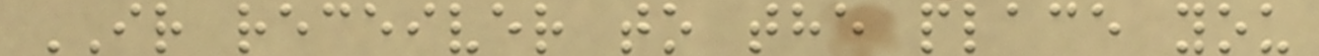IR receiver to the place you
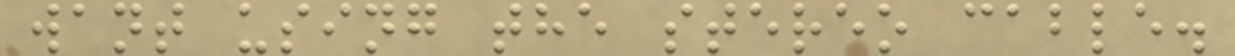want using the stereo cable.
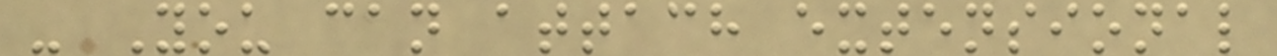- You can attach extensional
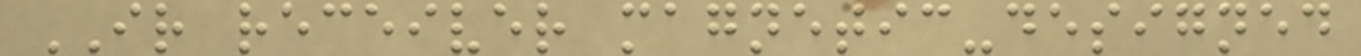IR receiver magnetic-designed
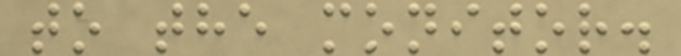to the monitor.
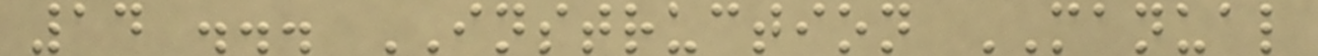14 ... INSTRUCTION MANUAL
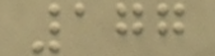177
